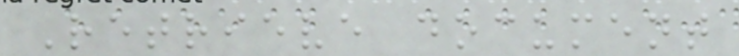Retrieve document
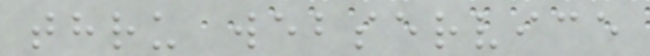thru webservice
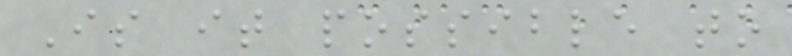Is it possible to
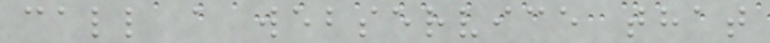call a webservice that
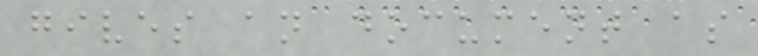gives an document as
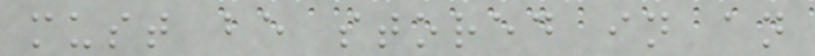must be stored in an
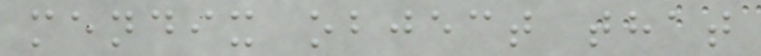mendix object that
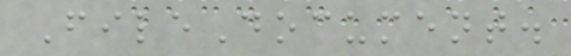FileDocument.
